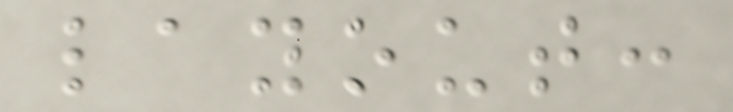layout:
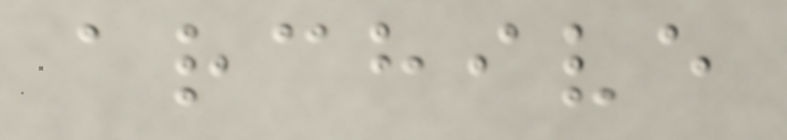archive
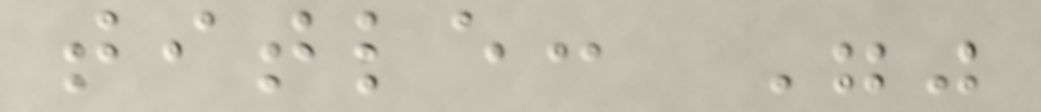title: ""
